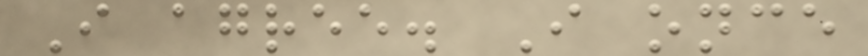I agree. I once
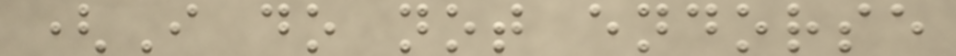(I do not endorse
